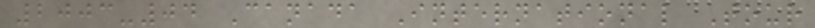2003-04 Canada International Tour
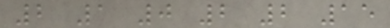2 1 0 2 2 15
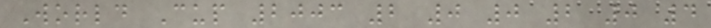World Cup 2003 2 0 0 2 0 4
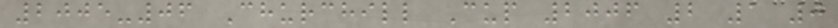2005-06 Churchill Cup 2006 2 1 0
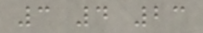3 4 23
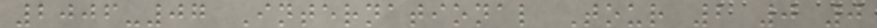2006-07 International Tour 2 0 0
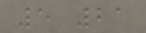5 21
